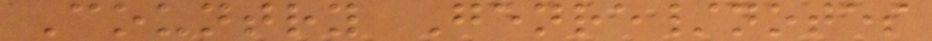Country Genre/notes
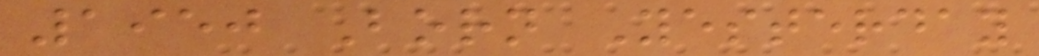1950 Born Yesterday
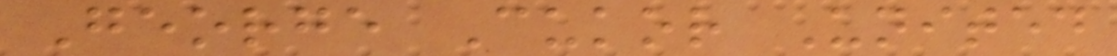George Cukor United
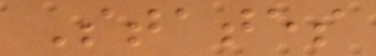States
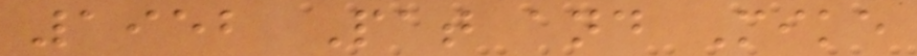1952 Pat and Mike
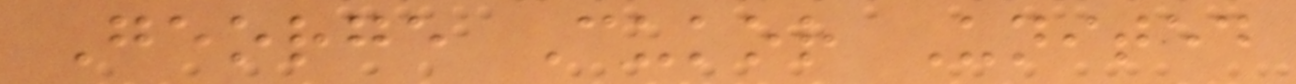George Cukor United
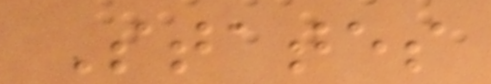States
